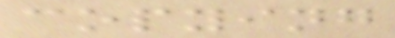copying
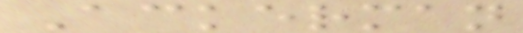Ackerman
